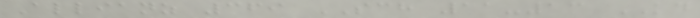Allianz 369 SCH 11-13 KD
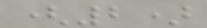(2)
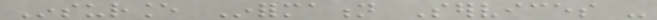Insurance Information Services -
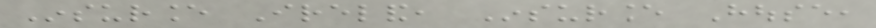Insurance Ireland, Insurance House,
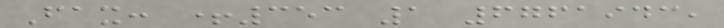Fax: +353 1 6761943,
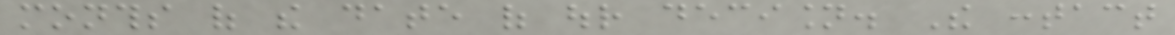months of the date of our decision. The contact
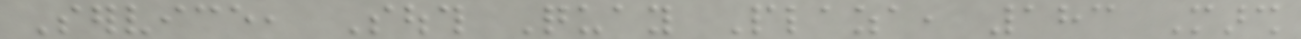Service, South Quay Plaza, 183 Marsh
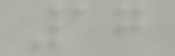17
